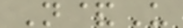N&U
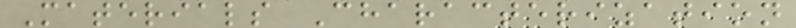Materials Characterization
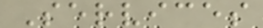Services
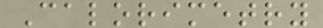Calorimetry
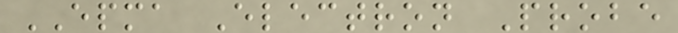EPMA Electron Probe
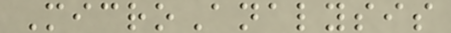MicroAnalysis
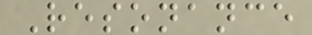Resonance
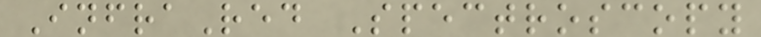InfraRed Spectroscopy
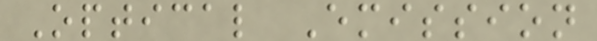Optical Emission
